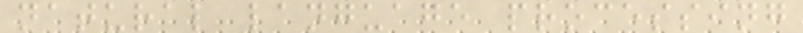natural language processing
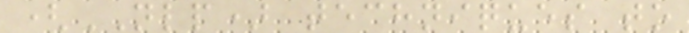(NLP) techniques to
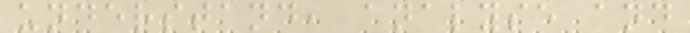understand, analyse and
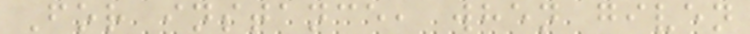For instance, when given
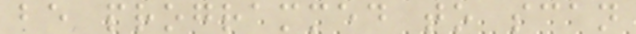be programmed to scan
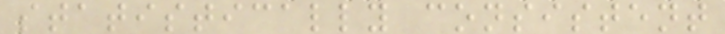statistically consistent
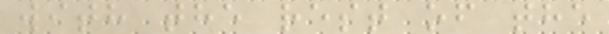with the rest of the
